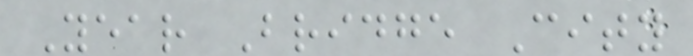Year Bridge City
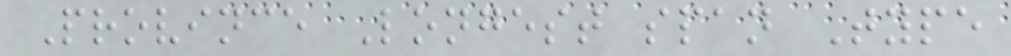Province Longest span Type
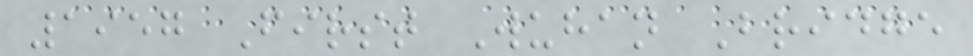1957 First Wuhan Bridge
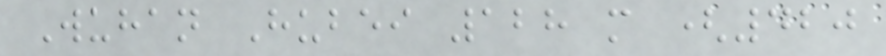Wuhan Hubei 128 m (420
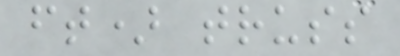ft) truss
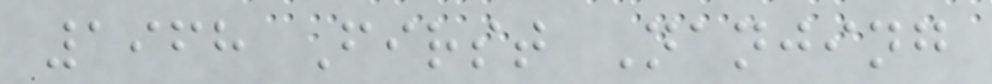1968 First Nanjing
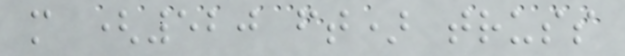m (520 ft) truss
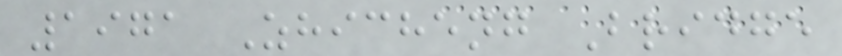1971 Zhicheng Bridge
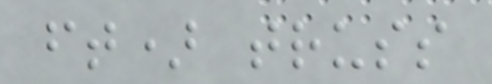ft) truss
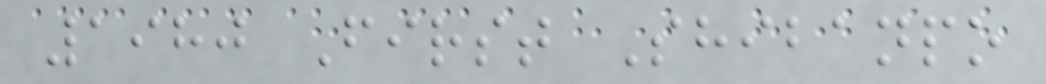1980 First Shibanpo
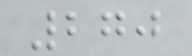270
